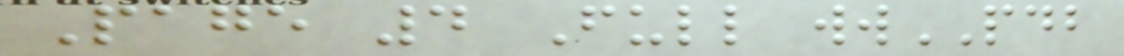Page 4 Full wwPDB
